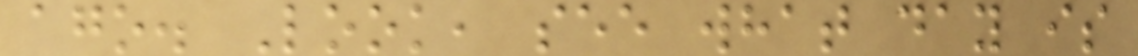ago. Look, see what day is
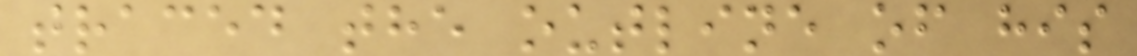traced the outline of his
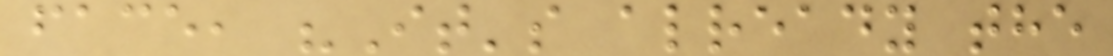face, "It's already the
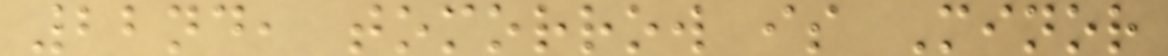22nd, tomorrow is Minor
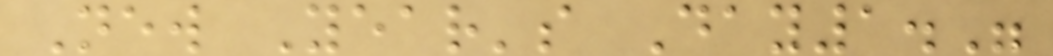New Year's Day1."
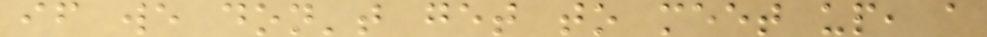if we don't get to meet up, a
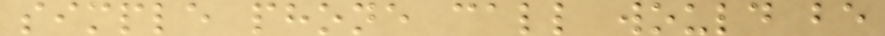simple phone call would be
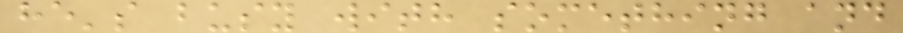he's busy with something and
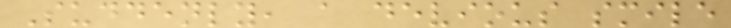Suddenly, a devious smile
